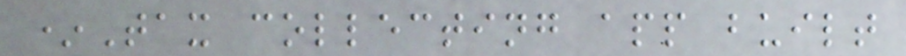*Tax collecting app built
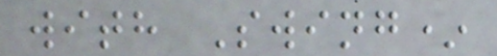with Swing*
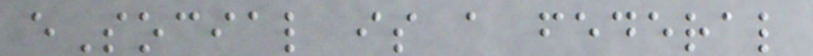eSocial is a federal
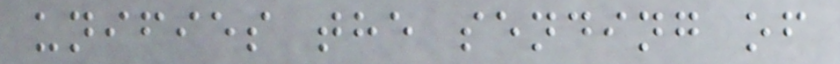unifies the sending of
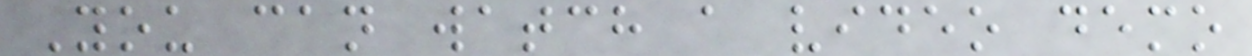You can watch a video demo
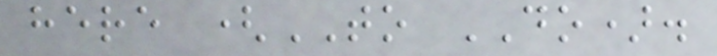here (TO DO).
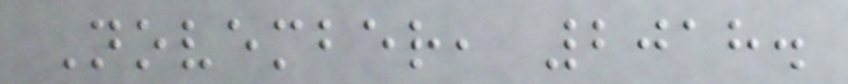November, 2018.
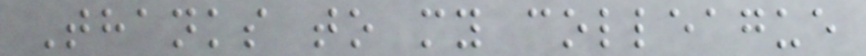Thanks to my colleague
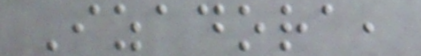Izadora,
